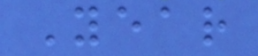Year
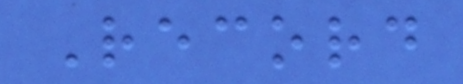Record
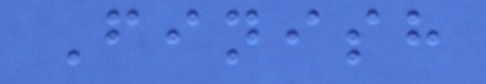Finish
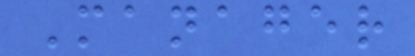Manager
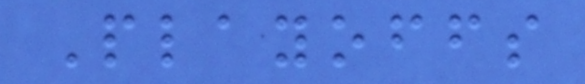Playoffs
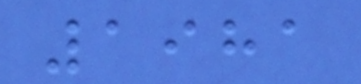1981
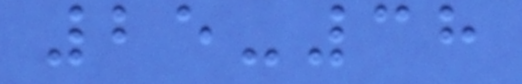25-38
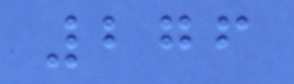276
